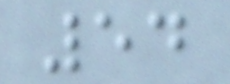54
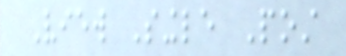View Single Post
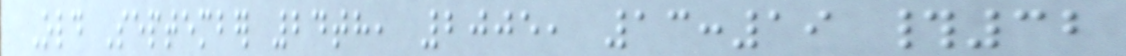Old September 24th, 2005, 13:19 #32
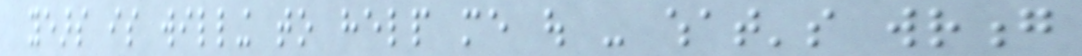years is willing to help me out - what's wrong
